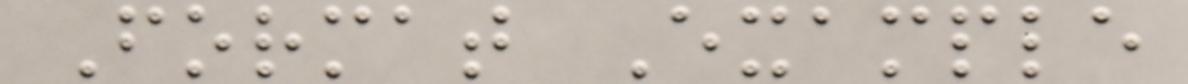Format Example
